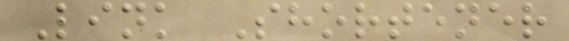Link Shortener
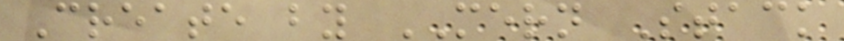Create by MERN Stack
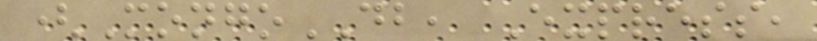(MongoDB, Express,
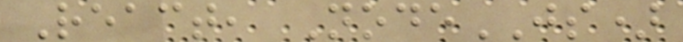React, NodeJS)
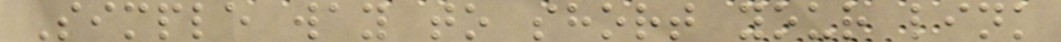Simple way to short your link
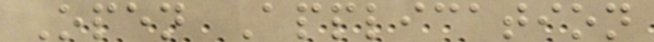Open Application
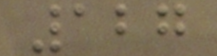127
